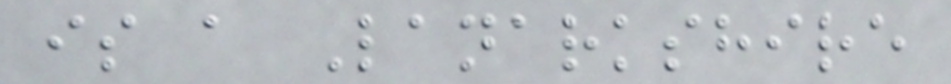is a Lanarkshire
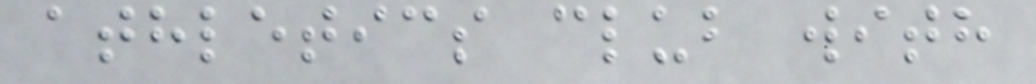athletics club with
